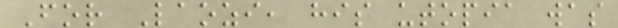For Laozi, his utopia was
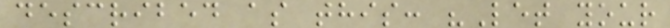described as this: "Let your
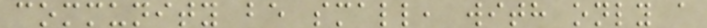community be small, with only a
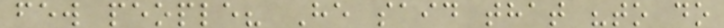few people? He said that "to do
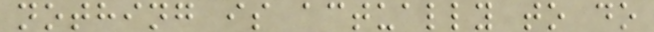nothing is actually to do
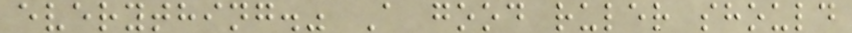everything." A good ruler should
